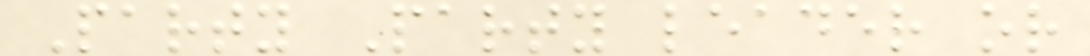Party Party leader or
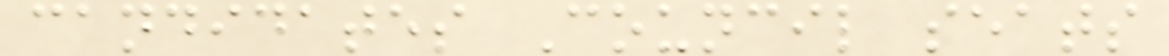candidates Council seats
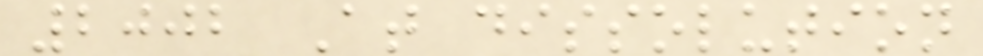2002 At dissolution
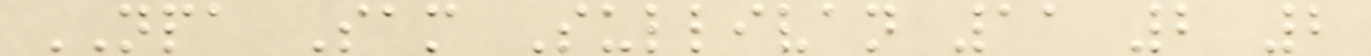NPA Sam Sullivan 11 2 2
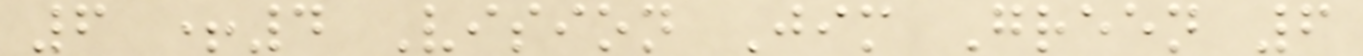6 +4 Vision Jim Green 6
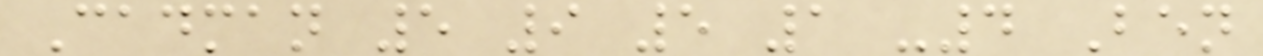Cadman 5 9 5 1 -4 Ben
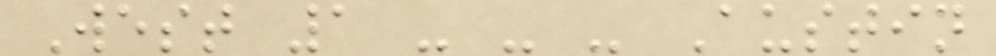West 1 - - - Austin
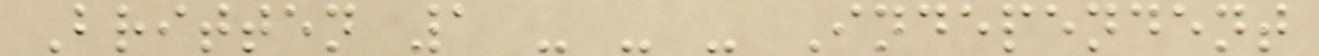Britten 1 - - - Independent
